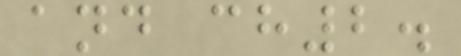and ch2.
